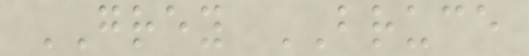GREY BRUCE
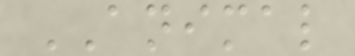ANIMAL
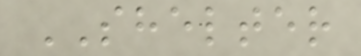SHELTER
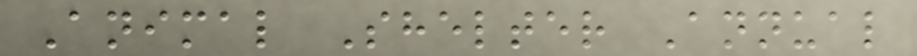Animal Shelter Annual
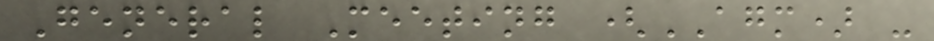General Meeting (AGM) -
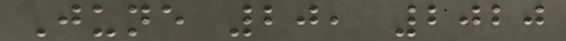June 20, 2020
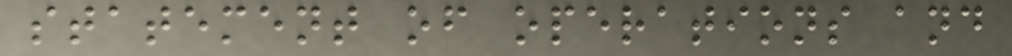statement of operations and
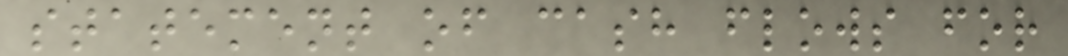statement of cash flows for
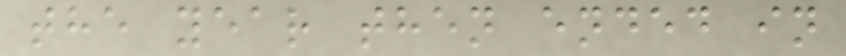the year then ended in
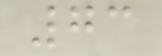73
